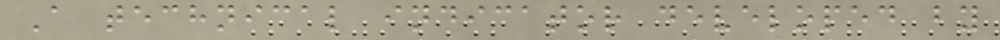A technical indicator developed by
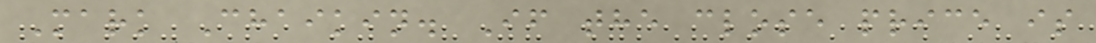Mark Chaikin. If the close price is
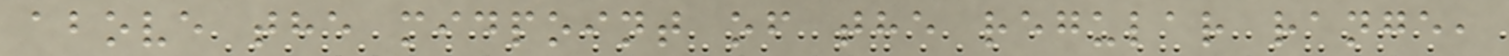above the midpoint of the regular range,
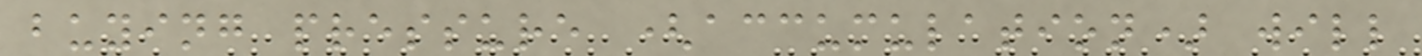buying pressure (accumulation) will
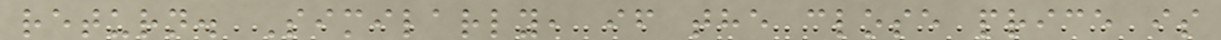return. Similarly, if the close price is
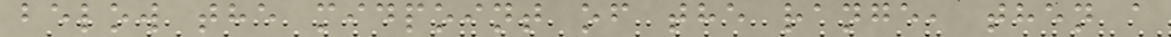below the midpoint of the range, then a
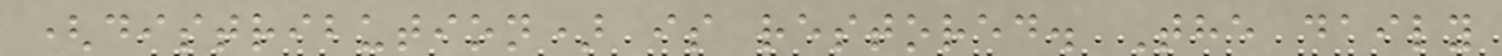(distribution) is restored. The daily
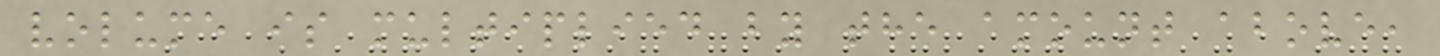volume is multiplied by the amount above,
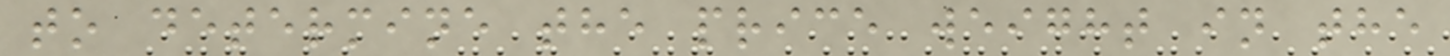to determine the price weight in the
